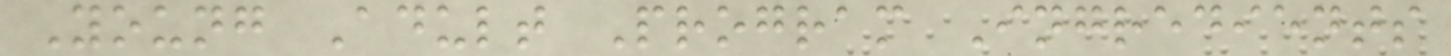Young Adult Program Ingredients
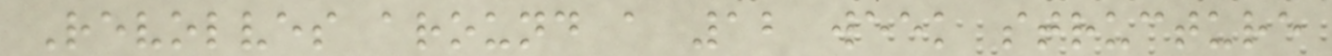Revolves around a 12 week structure
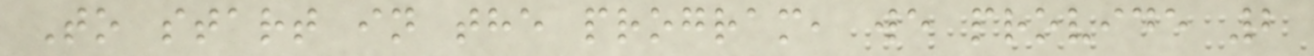To start in the program, we provide 2
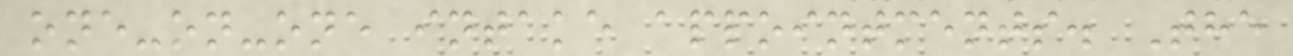one-on-one intake appointments. The
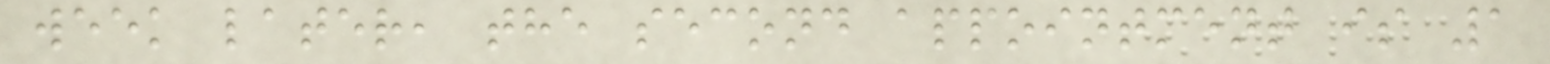week later, the second appointment is 1
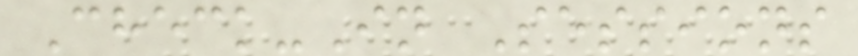Check-In Sessions
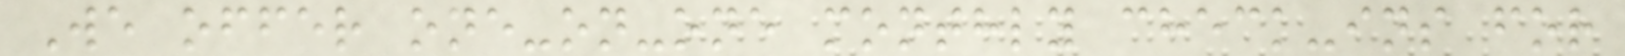We offer one-on-one monthly check-ins for
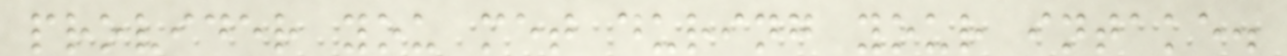provider you met during your intake.
